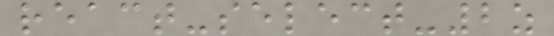react-select-2z
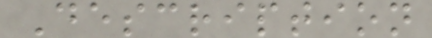Description
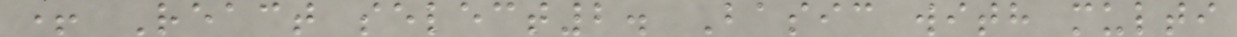+ React select2. Basic with multi
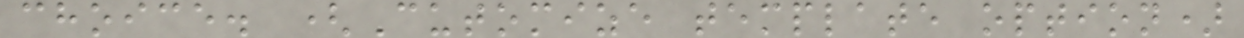choice. (Cutomize template option)
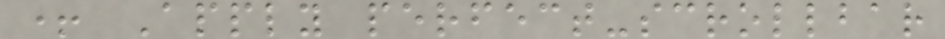+ Apply perfect-scrollbar
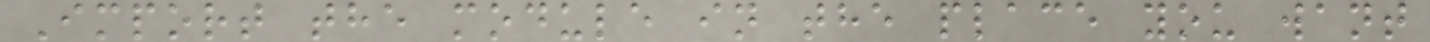Import the module in the place you want
